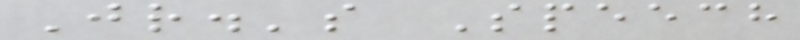Jr.'s Speech
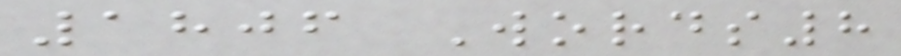1806 Words8
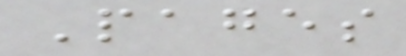Pages
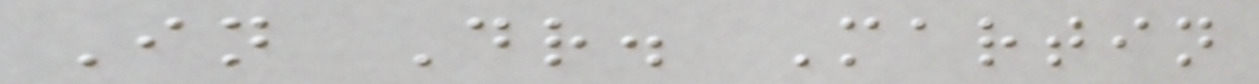In Dr. Martin
